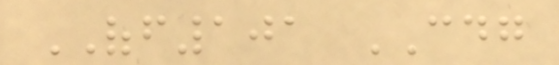OFF101 CDG
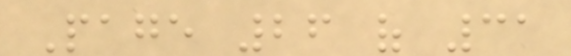Page 26 of 31
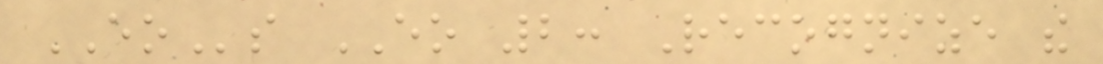EOs EO 2: Recognize the
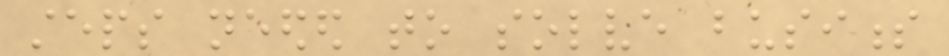steps needed to solve business
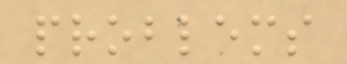problems
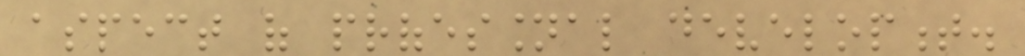aspect of professional development.
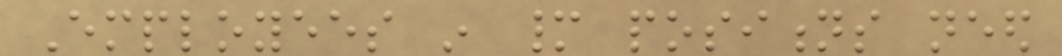Employees in many positions need
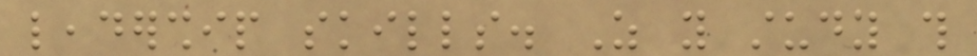leadership skills. As you study this
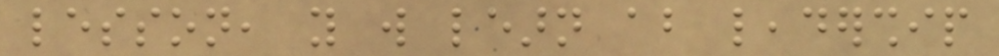lesson, you will learn about leadership
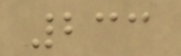233
